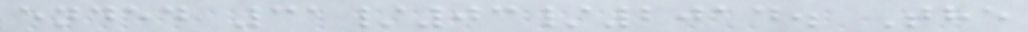ended 31/03/2014. The
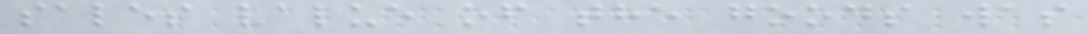sales value of the goods was
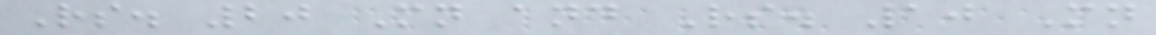Rs. 20 Mn and Rs. 10 Mn
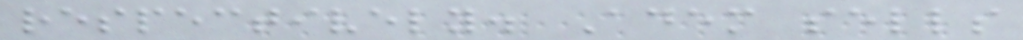respectively. Adem sells
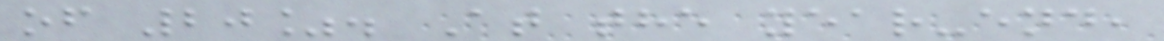of 20%. At the year-end,
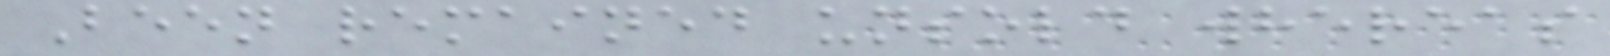Been remained unsold whereas
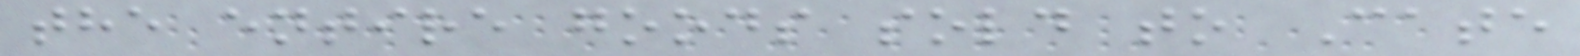the entire goods sold to Cate
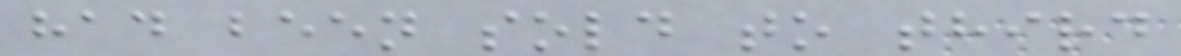had been sold to third
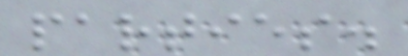parties.
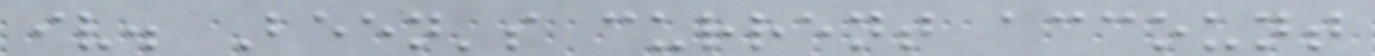iv. Been's current account
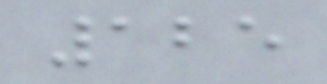125
